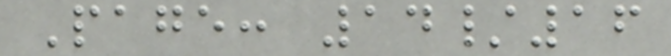Page: 14/16
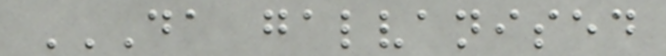DA GALVANISED
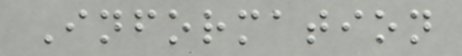Information
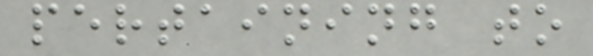pertaining to
